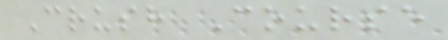Crush Course
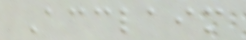Acclaim
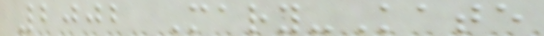2002 Mary-Kate
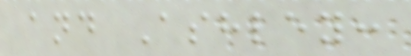and Ashley:
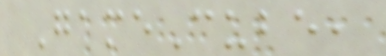GameCube,
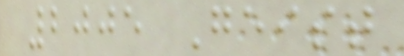2005 Geist
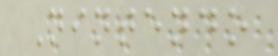Nintendo
